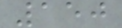150
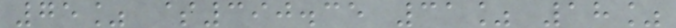75% $390.35 31% 18%
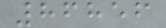86856
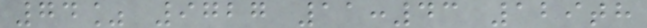74% 9727 11:43 129th
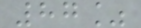87%
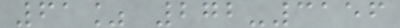61% 272-3156
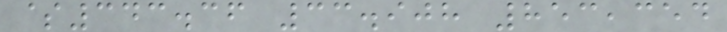$343.36 33.908 853,354
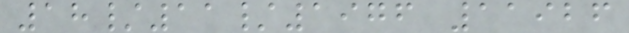18/11/1976 11926
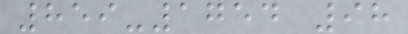859-1754 98
